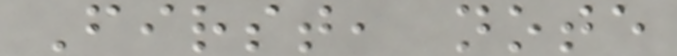First, note
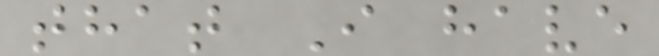that I have
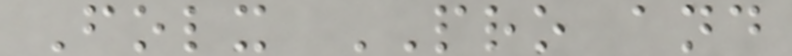Folx PRO and
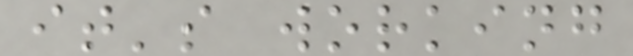it's working
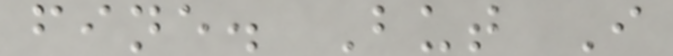fine. But I
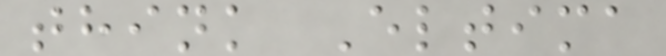think Eltima
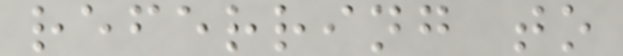referring to
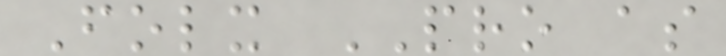Folx PRO as
